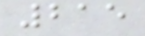215
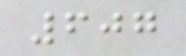607
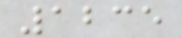1235
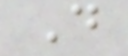D
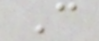C
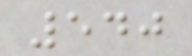540
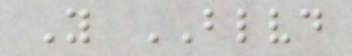Y BLVD
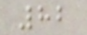82
